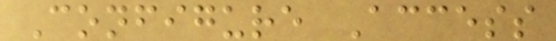Configure Access
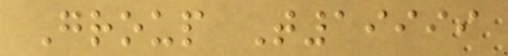Group T19999
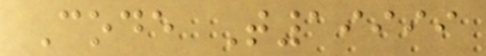Code T19999
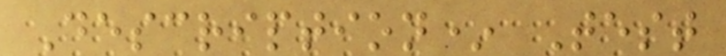Description* Test
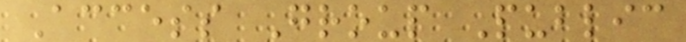Access Group Public
